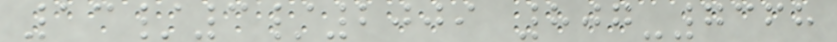13/3/2009 807-7368
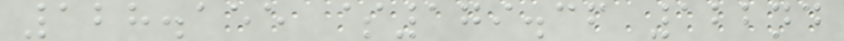128.155 $179.36 122nd
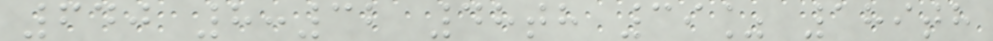640 8:32 48th 39% 189th
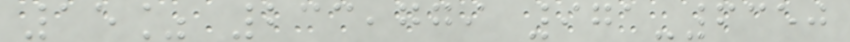15% 233,779 971-6350
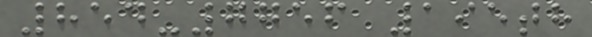854-7756 195th
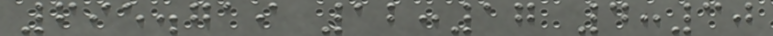695.719 12:17 4:30
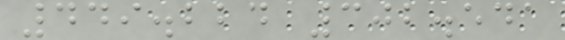449.224 302.541
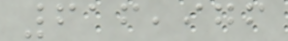616,976
